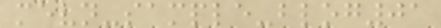mevn-sample-blog01
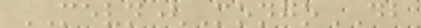MEVN(MongoDB
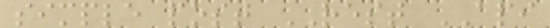simple post REST API
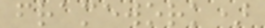framework)
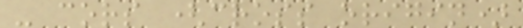- cors (cross origin)
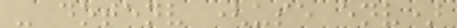- dotenv (use env)
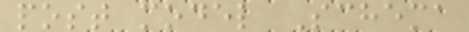post model Schema
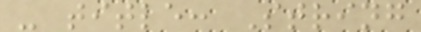- title: String
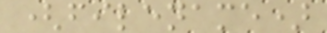(filename)
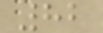82
